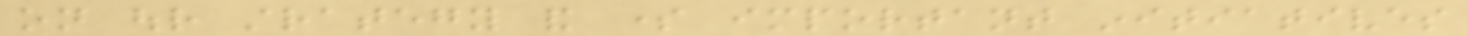on our strategy and some important initiatives
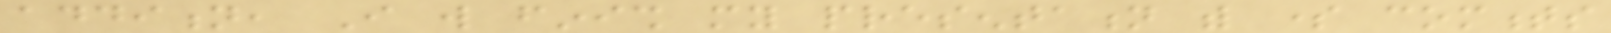addition, I will finish my presentation with some comments
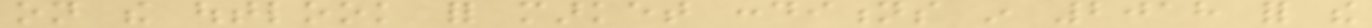on the outlook for market conditions in 2018 for the
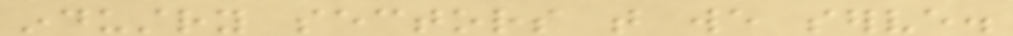industry sectors that we serve.
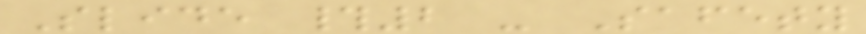Slide #2 - Safety
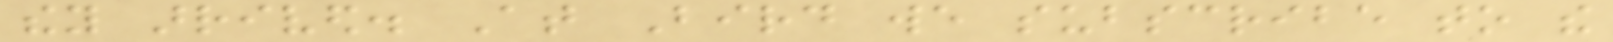they arrived. At Bird we subscribe to the
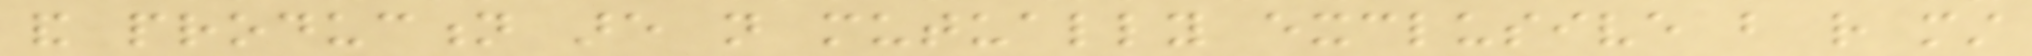and production are not mutually exclusive but rather must
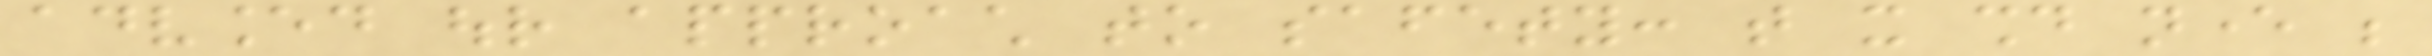advanced our approach to safety: that it should never be
